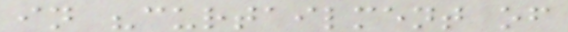in "curtailment of
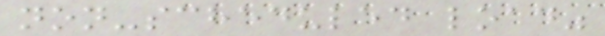non-scheduled load"
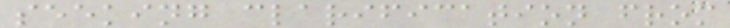seeking clarification from
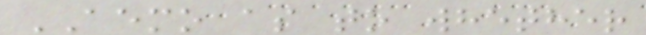AEMO as to whether
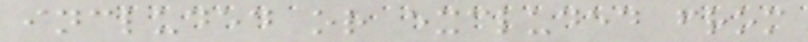included or excluded from
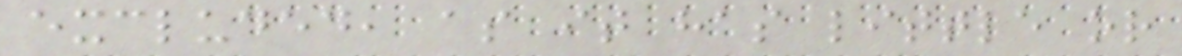excluded, as it has little or
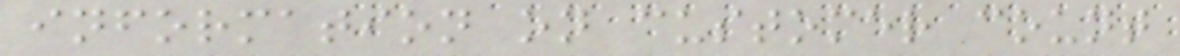information on customer count
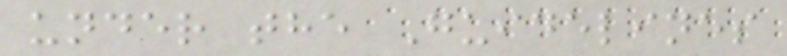under the Guidelines
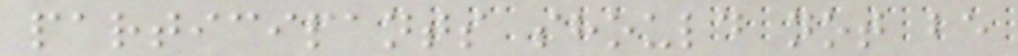participants should not be
